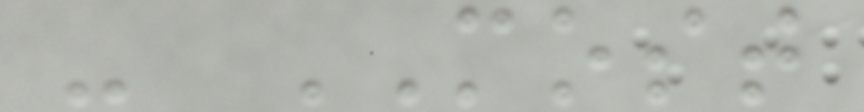- MOST
